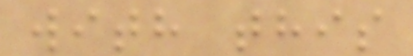with this
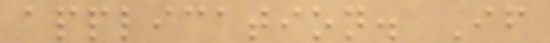application. If
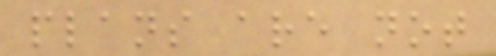plans are not
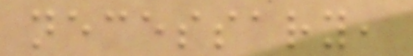necessary,
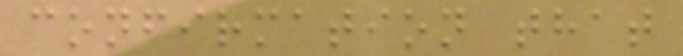confirmation that
